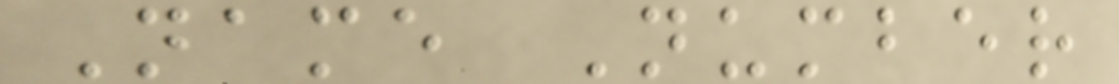Name Number
